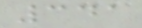341
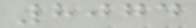8074
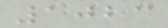1023
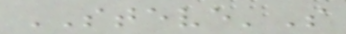STEVE'S
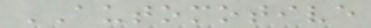AUTOMOTIVE
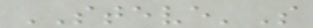STEVE'S
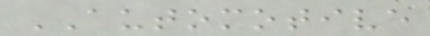AUTOMOTIVE
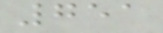751
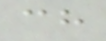ch
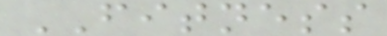FITNESS
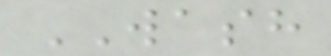WASH
